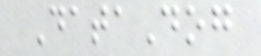DataDog
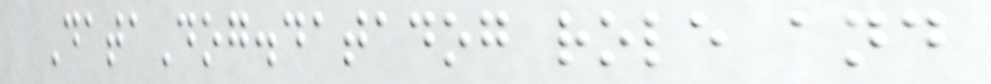DataDog.datadog role and
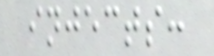injects:
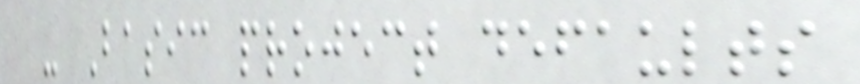- Basic project defaults
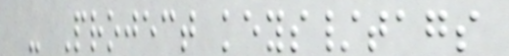- Project keys/tags
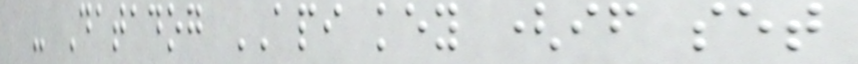- Datadog API key (if set
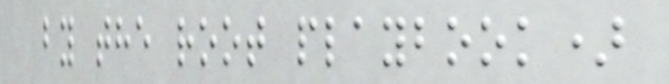by the root playbook)
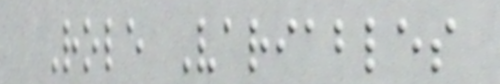Role Variables
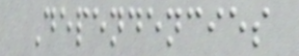Dependencies
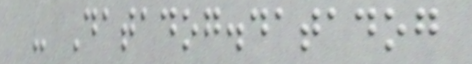- Datadog.datadog
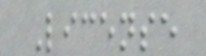License
